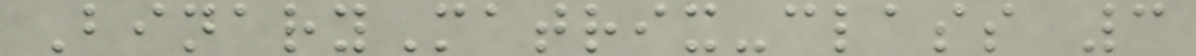BinaryMatrix-class 3
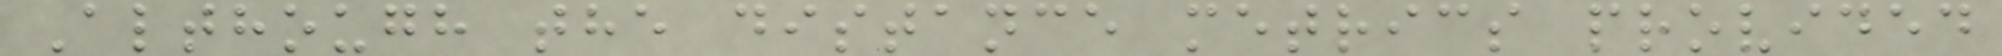Although the distance metrics provided
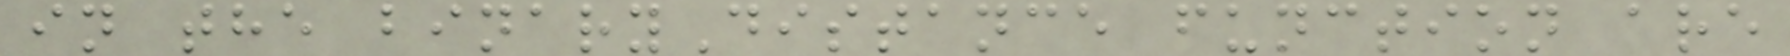in the binaryDistance function are
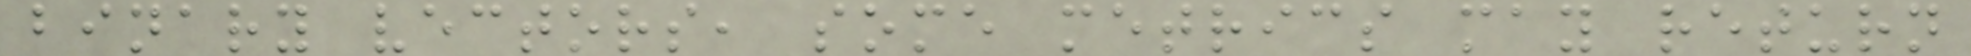binary vectors, some metrics may return
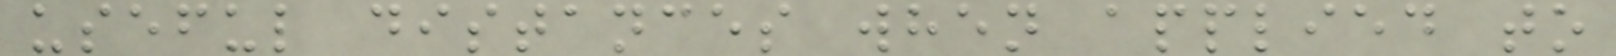useful distances when applied to
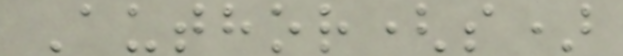Author(s)
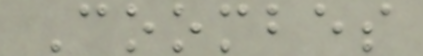Coombes
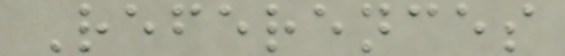References
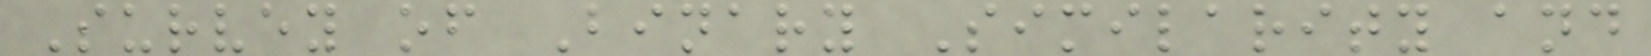Survey of Binary Similarity and
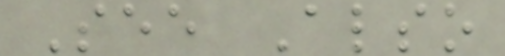See Also
